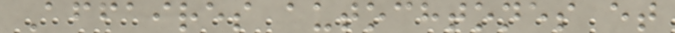Affaires autochtones et
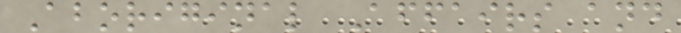Aboriginal Affairs and
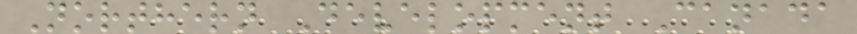Northern Development Canada
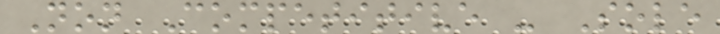Non Competitive - Sole
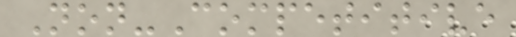Non-Competitive
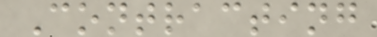Contracting
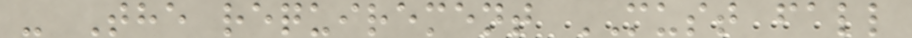- The requirement MUST fall
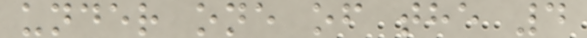under one of the 4
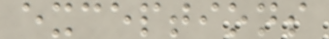exceptions
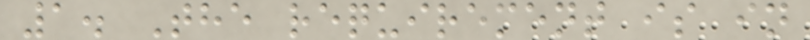1. The requirement is in
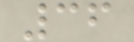36
